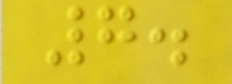7.
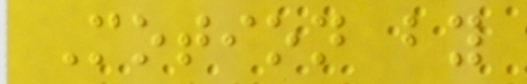Motion by
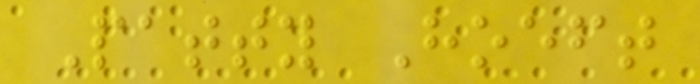Patty Hoeft
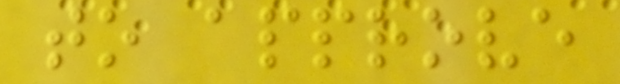to approve
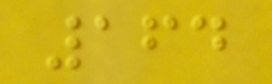164
